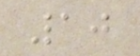10
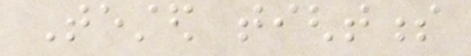Tested tightness
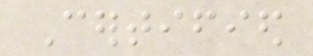Certified
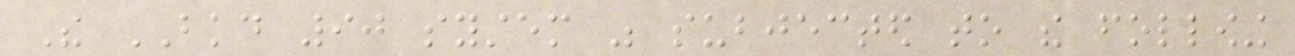The BKD 90 system was subjected to the following
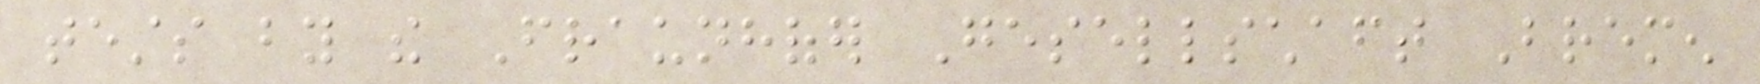tests by the Fraunhofer Gesellschaft Bremen
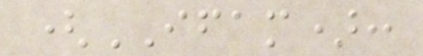(IFAM):
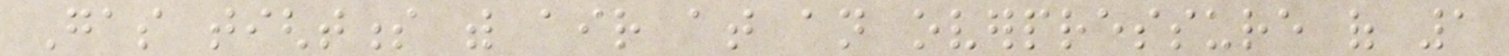Gas tightness with air at an overpressure of 1
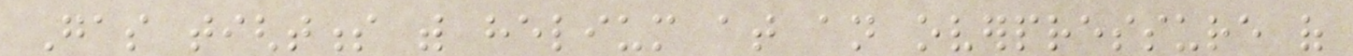Gas tightness with helium at an overpressure of
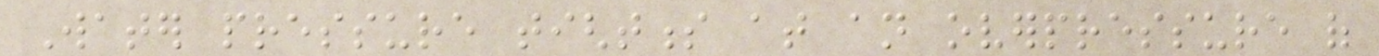Water pressure tightness at an overpressure of
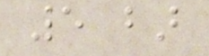5 bar
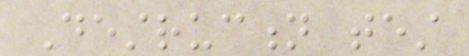Destruction test
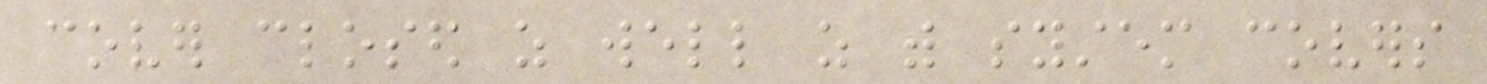cover closed as well as with system covers
